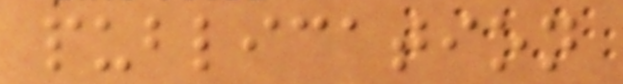publication
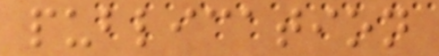publication
